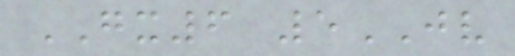GX6 5JV
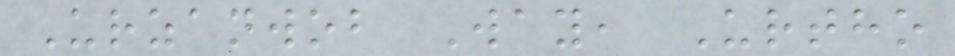Urzanwob Way, Urtho
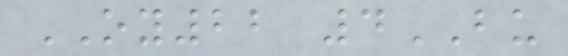OY22 4BU
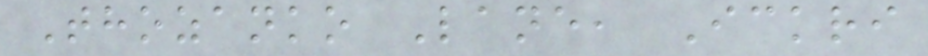Thozanko Lane, Ickri
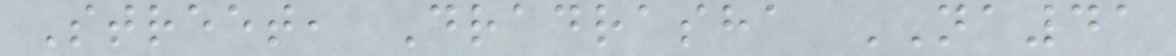Street, Dradrasha NA41
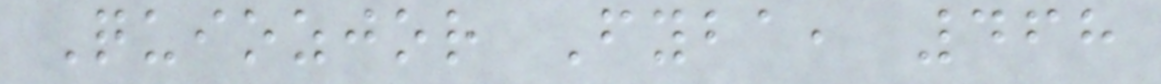Quiozjor Fyba, 468
